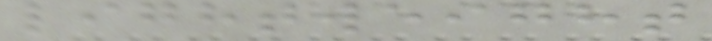lightweight
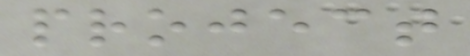project
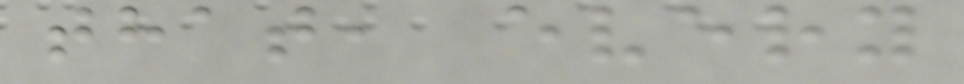that, every
